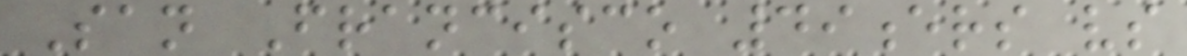San Francisco 49ers vs
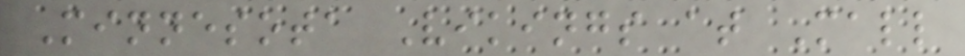Minnesota Vikings at Mall
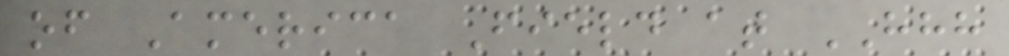of America Field at HHH
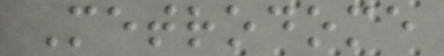Metrodome
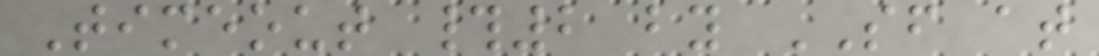Timeout #2 by SF at
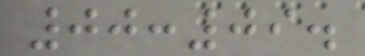00:09.
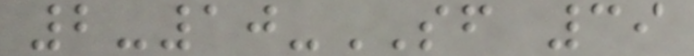2-10-SF 39
